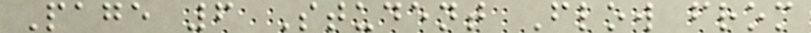Page 6 Student Flow from
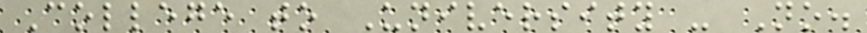College to University - No.
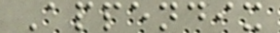Appendix
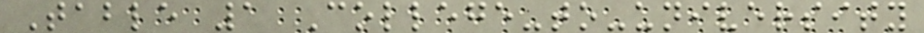Table 1 College-to-university
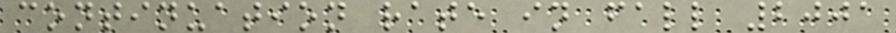continuation rate in fall 2001
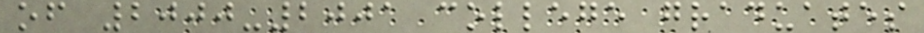of 2000-2001 college graduates
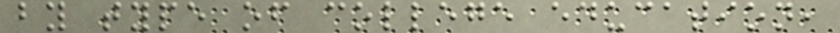by type of college education,
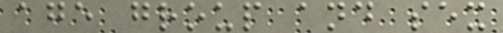age group and sex
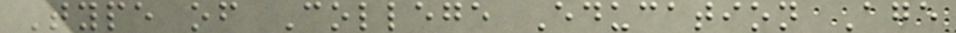Type of College Education Age
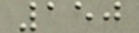150
